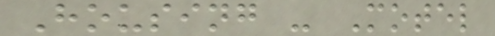Housing - Motel
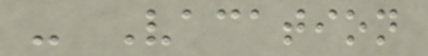- Vacation
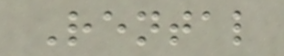Rental
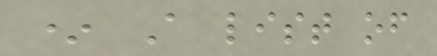* A list of
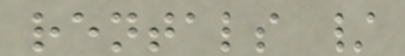rentals /
